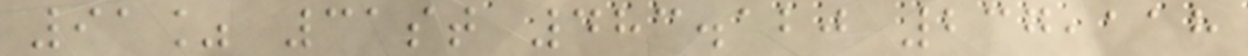91% 31st 483.120 237,118
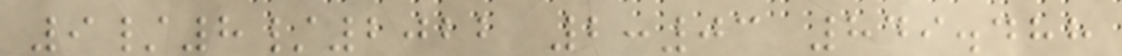9/8/2022 2:03 849.488
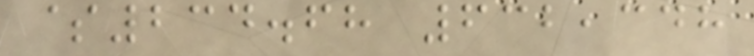$234.68 632,348
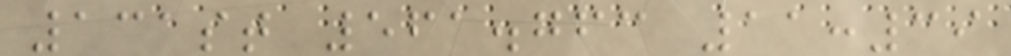131st 561.763 11:39
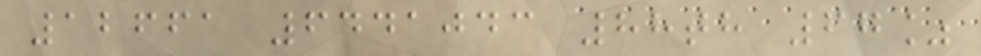12661 6441043 88th 67%
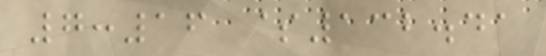7:16 $132.41
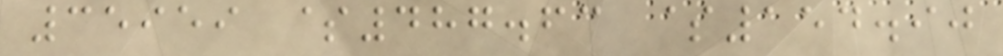35959 $487.63 $154.90
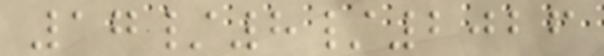17/8/2026
